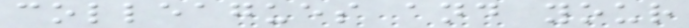colleagues and your
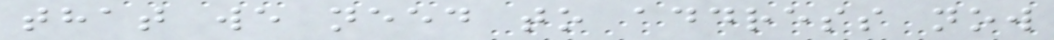that we need to address now
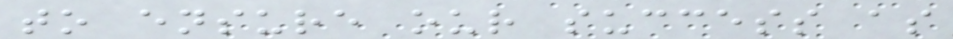to ensure our success as
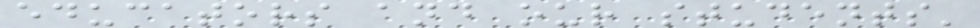educators and our students'
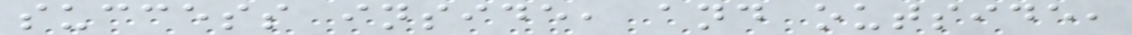success inside, and outside,
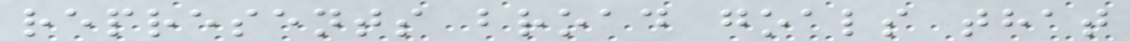represents broad goals that
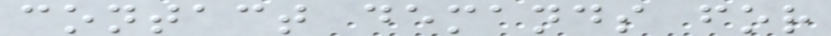contact demands for
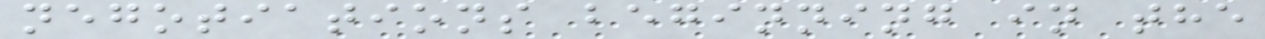negotiations beginning in the
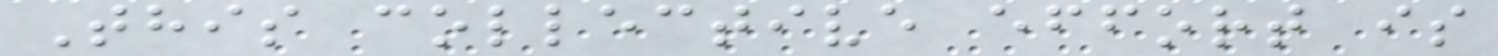This collective effort is
